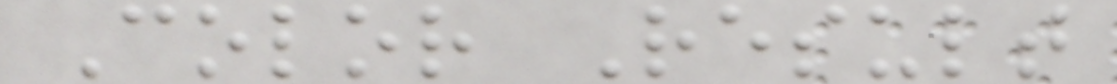Color Result
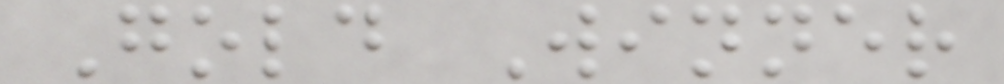Gold Winner
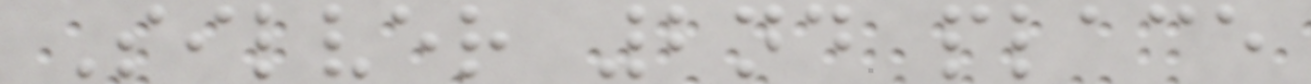Silver 2nd place
